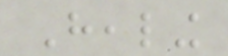Healing
